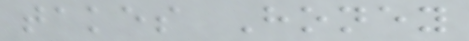takes Honey
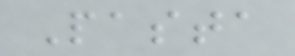Pasta
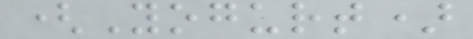(Yogurt)
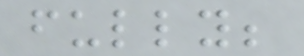fully;
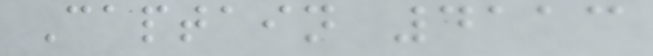Captain 4113
